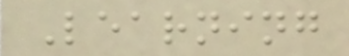Learning
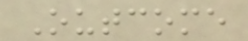Outcome
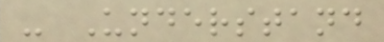- Understand
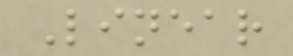Linear
